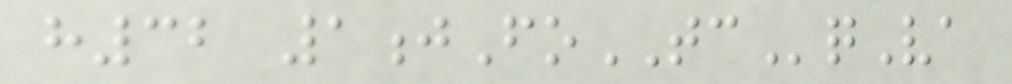h32 1jFoTCqVa
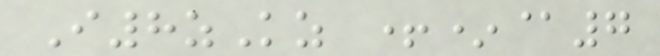I8zKz +*@7
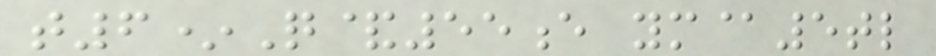t6*Q&55e ym@5tl
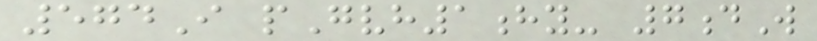574I pGvh1hy- 7dW
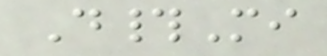D#Mi
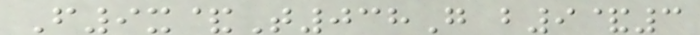F9x&T038G b9&3
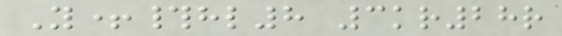Y+#hl8 3kr28r
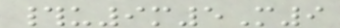#u9m5M9
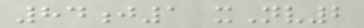84j1 xNv2
